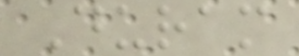Duram
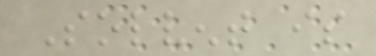Solvent is
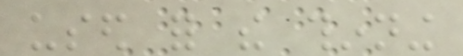used for the thinning
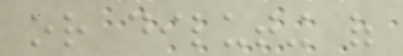or diluting of
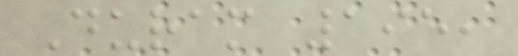Duram 195,
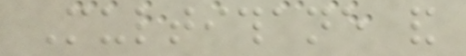Multithane and
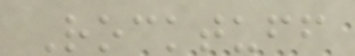Rocktuff
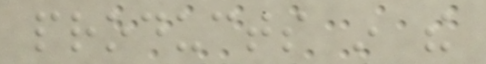products in the
